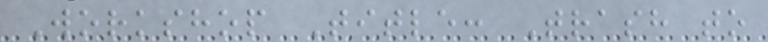Workshop Title: Trash to
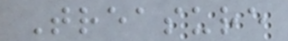Treasure
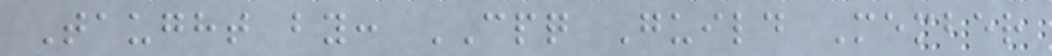Taught by: CPQ Guild Member
